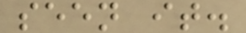seen it.
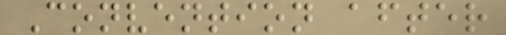Convention after
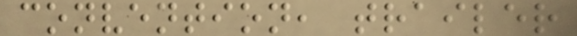convention, trailer
